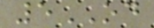5OD
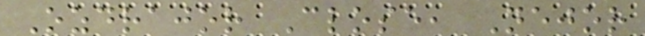Ozdrajor Close, Nejor
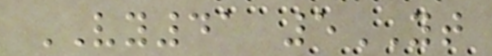VY41 5YT
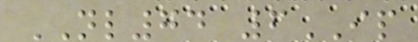NL74 6IP
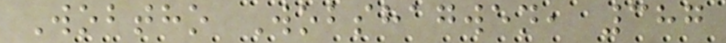Wobtho Wobshagwen, 387
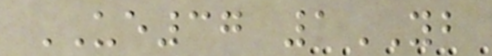UE37 1YB
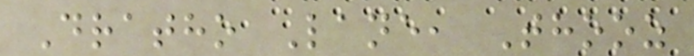Dratho Lane, Thooz
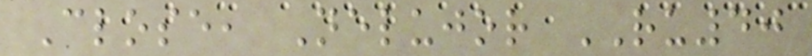Close, Nelujor RU40
